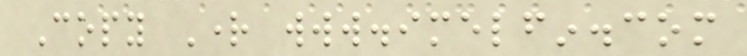Copy Right www.imelfin.com
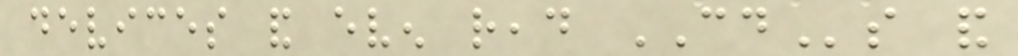devices and even read CDs and
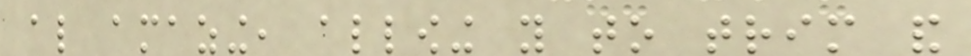also amazing, allowing you to trim and
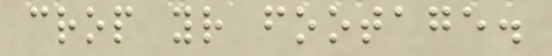crop your footage.
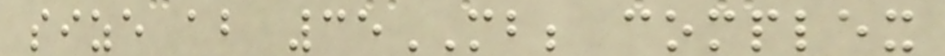size about 35MB; complex
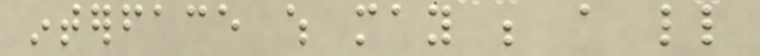interface which may be a little
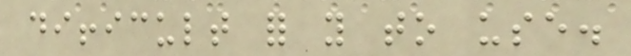difficult for you to use.
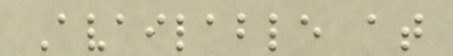Available at
